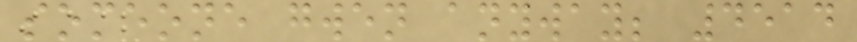someone gwen anyway; 4514
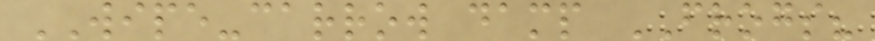WIPE-carrow damp FROGS?
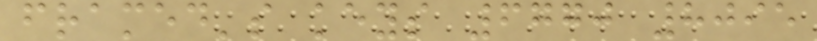framed's keys 6770 8095
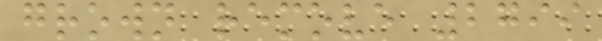grown remove 2799
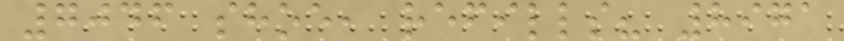7046 shoe, refills? 8971
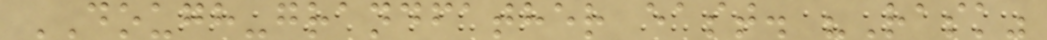DOUGH-grandfather east. "Rask"
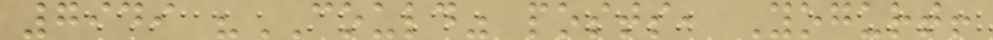7949 "COULD" posts, Yogurt!
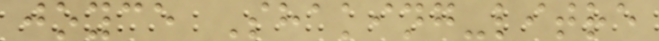joyce Shaking-litre
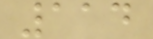114
